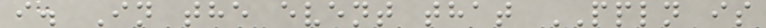i. In the event that PPLN is
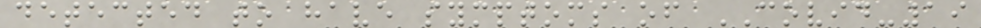detected to have symptoms of COVID-19
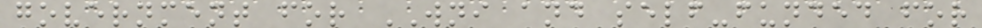government for WNI and self-funded for
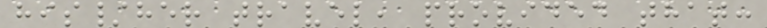his/her travel, provided that:
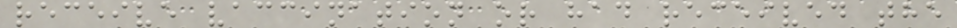receive vaccination or had received the
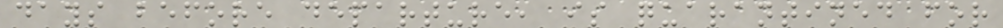days before departure, is quarantined for
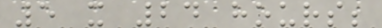5 x 24 hours;
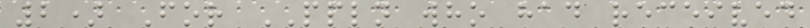2) For PPLN who had received
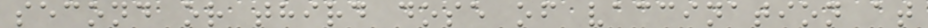second or third dose of vaccination at
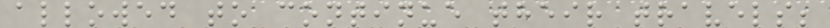allowed to continue their travels;
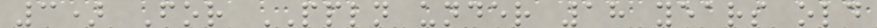3) For PPLN under 18 years old
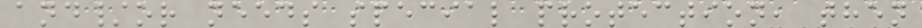and/or needs special protection, then
